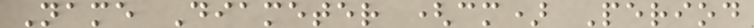Name Diameter (cm) Period
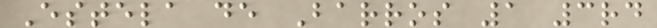Estela de Barros 1 3rd
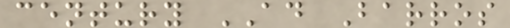century AD Barros
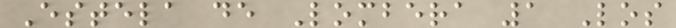Estela de Lombera 1 Los
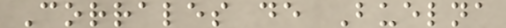Corrales de Buelna
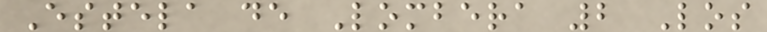Estela de Lombera 2 Los
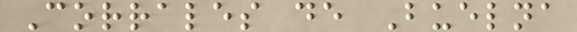Corrales de Buelna
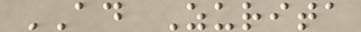AD Zurita
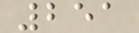251
